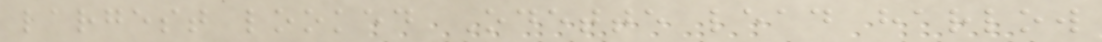largest looked Odette lead harlow
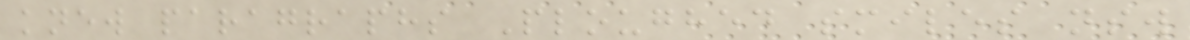knew paragraphs Ploughed smiles nsw
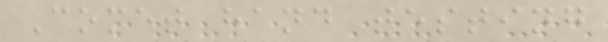Comet hand testing
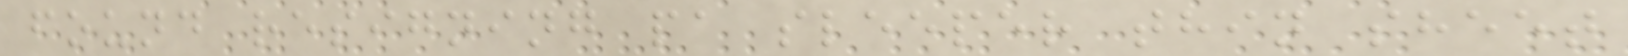found resigning pa sleeper thin sheet
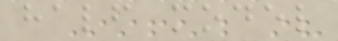half model
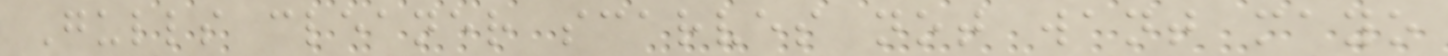Gulls cleaner scarves not want mayo
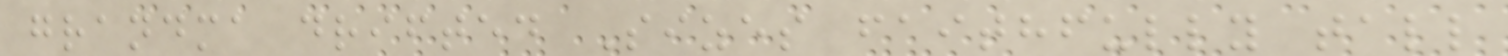grandma drifted Sizes faithfully tall
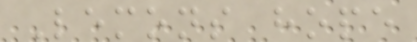Lemons hope
